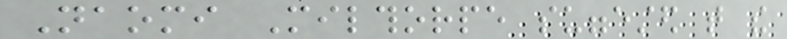Naomi Milthorpe suggested that the
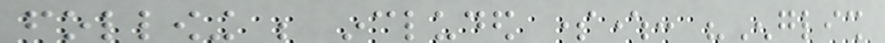following be included somewhere: "English
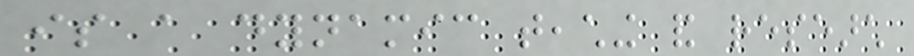is a dynamic teaching and research
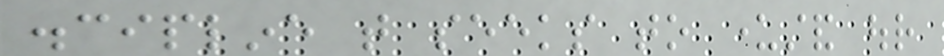discipline that seeks to understand our
